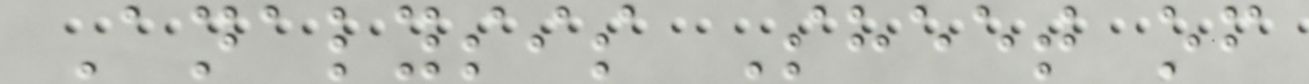Analysis Sheet of
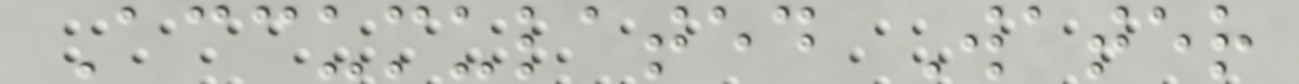Accumulated Water
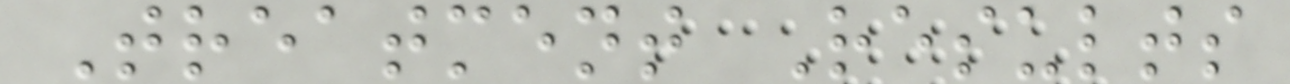Treatment Results
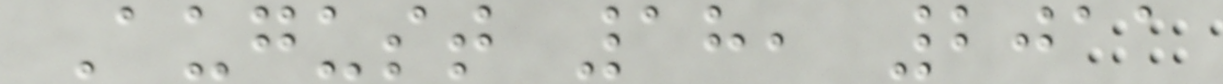August 18, 2011
